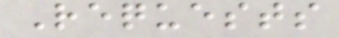Requests
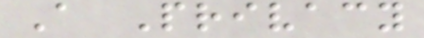A Privacy
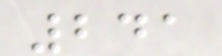241
